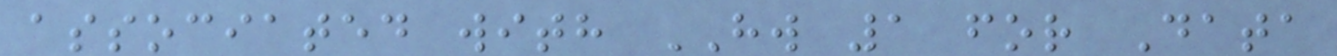associated with HW 1 for Data
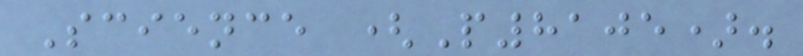Science (P8105).
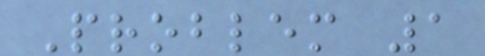Problem 1
